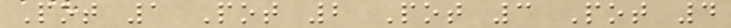Pot 1 Pot 2 Pot 3 Pot 4
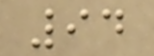94
